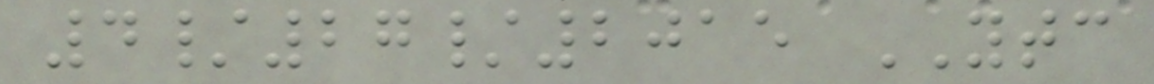4/27/2015 YTC
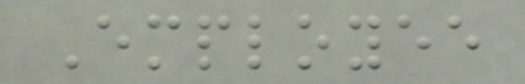Employee
